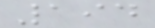194
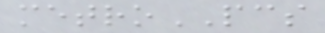metroPCS
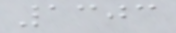1303
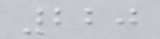220
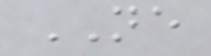NE
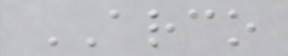ARCO
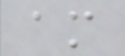am
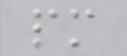pm
